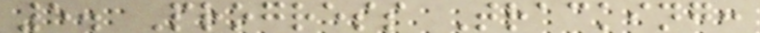5. Progress Tracking:
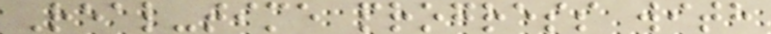Real-time progress with
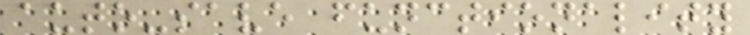auto-save functionality
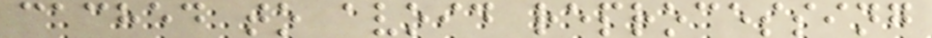cached to avoid reprocessing
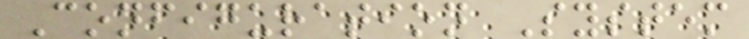Configuration System
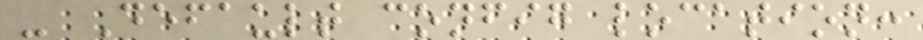- Default config location:
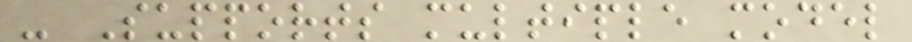- Supports multiple model
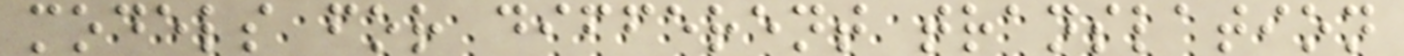models for different translation
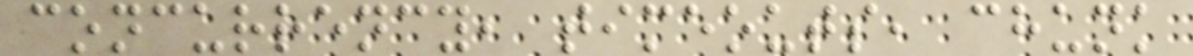concurrency, timeouts, chunk
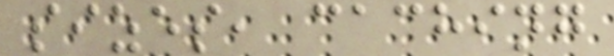sizes, caching
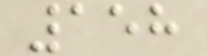158
